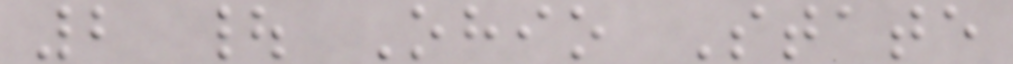2 | Ohio State
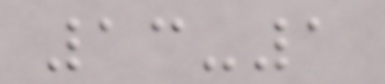13-1
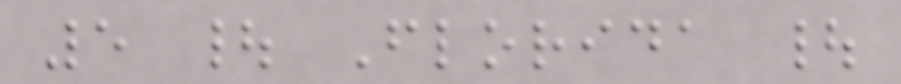5 | Florida |
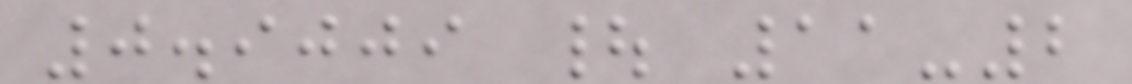0.9009 | 11-2
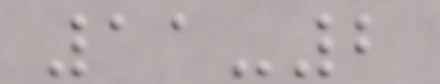11-2
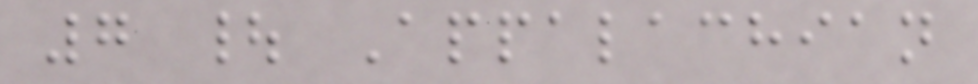7 | Appalachian
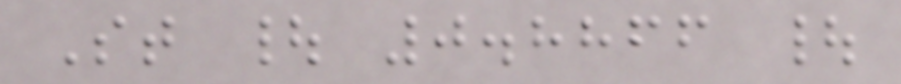St | 0.8866 |
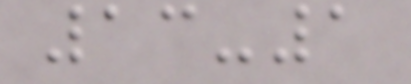13-1
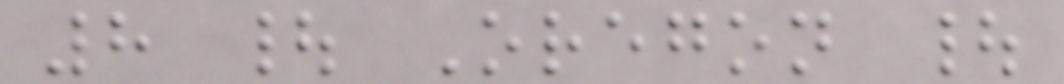8 | Oregon |
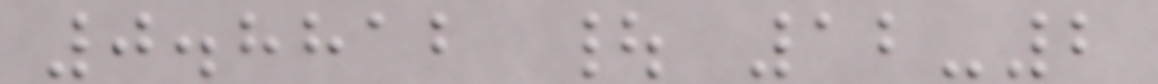0.8812 | 12-2
